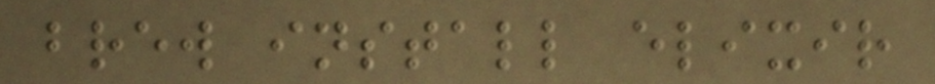brew install elixir
